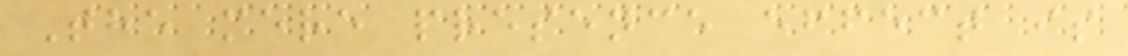The mere presence effect is
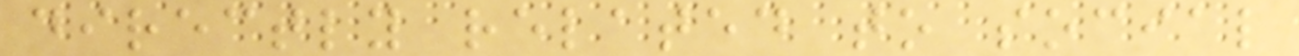directly related to social
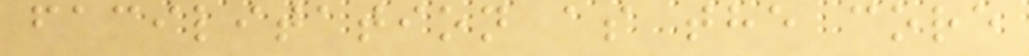facilitation as the core
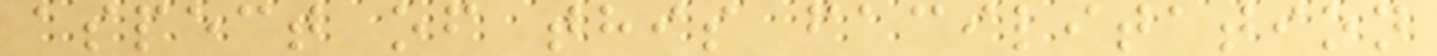aspect of this facilitation
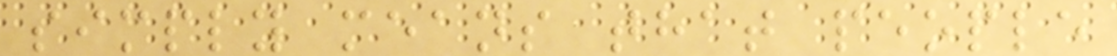simply means that people
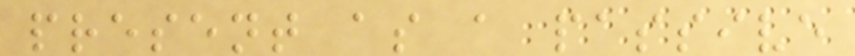present as a passive
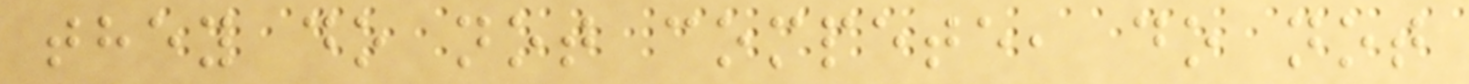they do not compete, do not
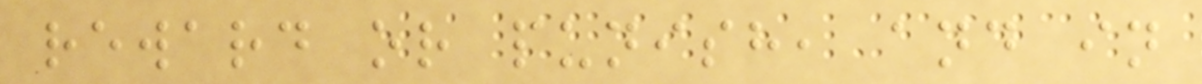reward or punish, and in
